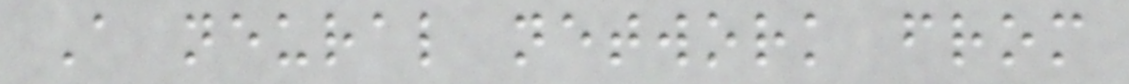A neural network from
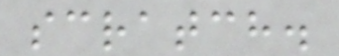scratch.
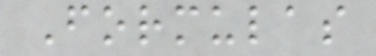Formulas
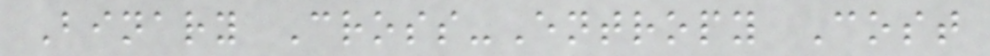Binary Cross-Entropy Cost
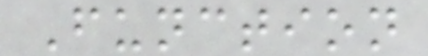Function
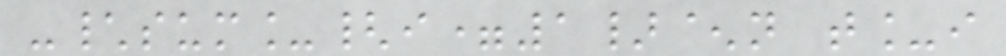-\sum_{i=1}^n t_i
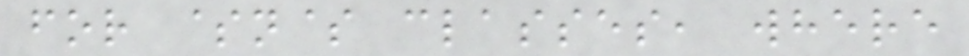for $n$ classes, where
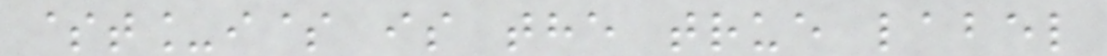$t_i$ is the true label
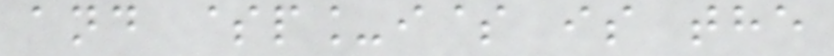and $p_i$ is the
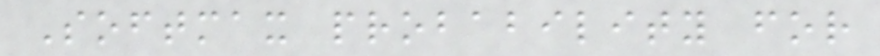Softmax probability for
